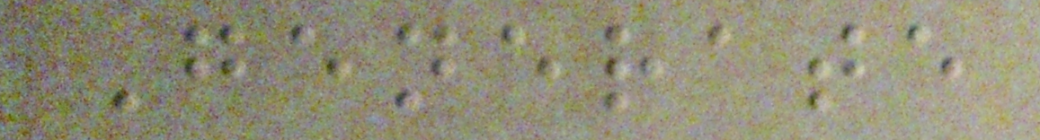Generate
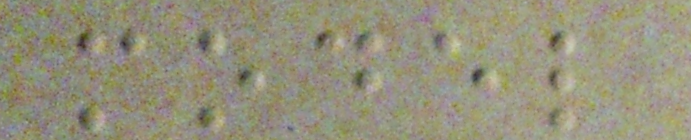model
